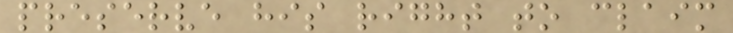preserve his right to claim
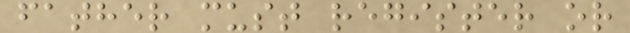father must register or
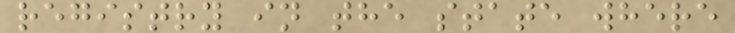registry in the state where
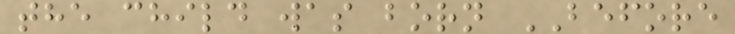the child was born BEFORE
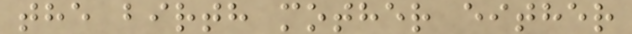the birth mother either
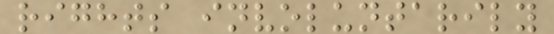rights involuntarily
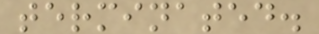terminated.
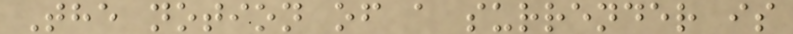The notion of a surrender is
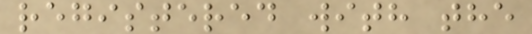registered with the
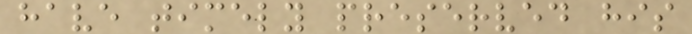have timely preserved his
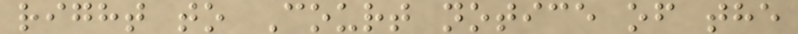right to Court notice of the
